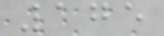175
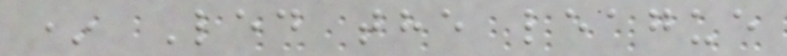* Led the league
